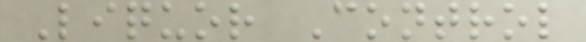Liquor Control
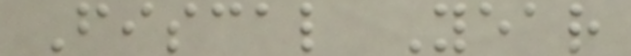Fiscal Year
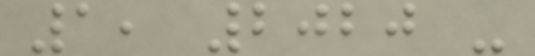1, 2020 -
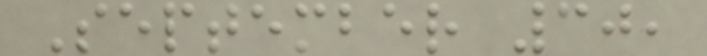September 30,
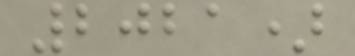2021)
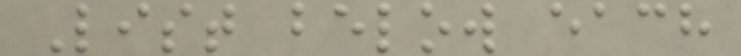List below each
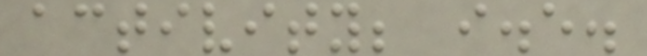activity; i.e.
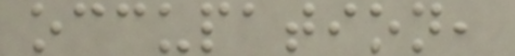occupation,
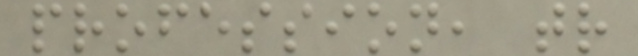profession, tr
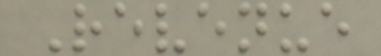Revenue
